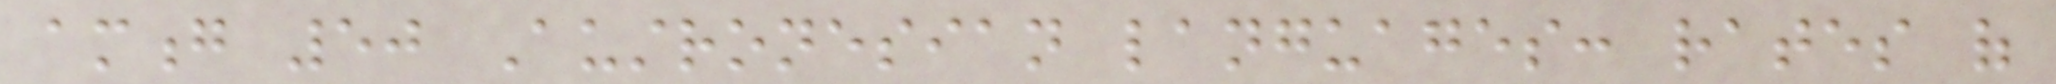among 50 Austronesian languages: rates of
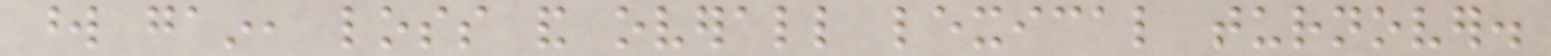word gain, loss and overall lexical turnover.
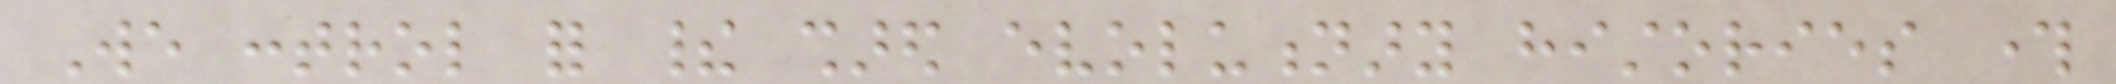We control for their shared evolutionary histories through
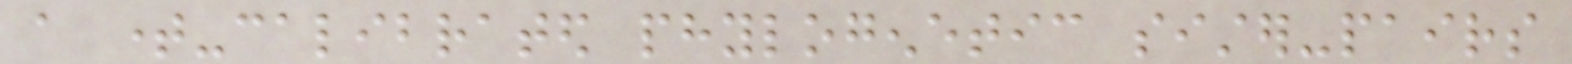a time-calibrated phylogenetic sister-pairs
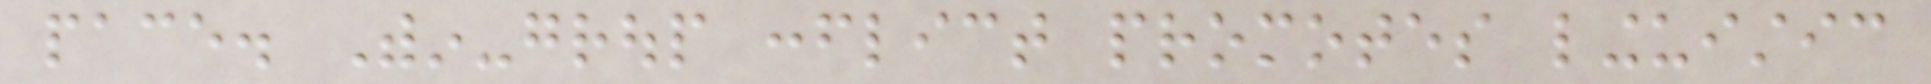pace. Within-group conflict promotes linguistic
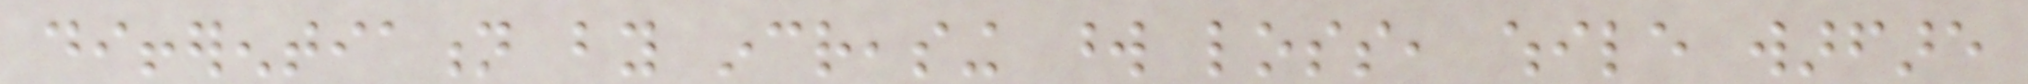differentiation by increasing word loss, while warfare
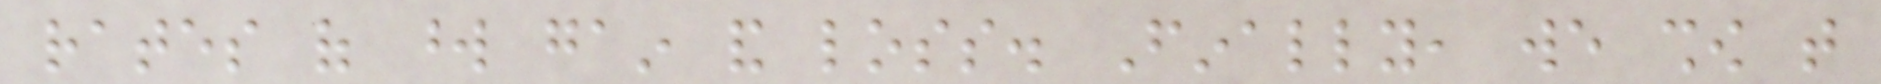rates of word gain and loss. Finally, we show that
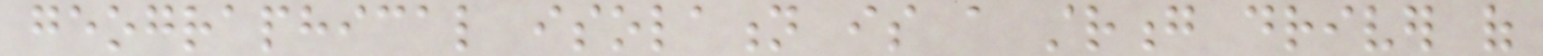geographical isolation is a strong driver of
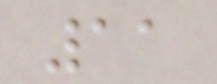11
